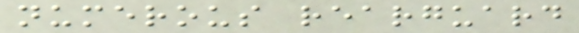numerous rearguard
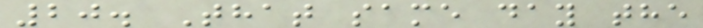20. That same day the
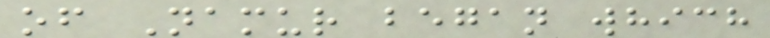of Namur began which
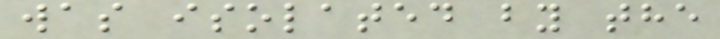was isolated by the
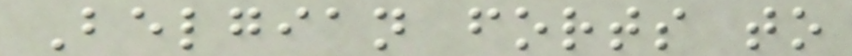Belgian forts to
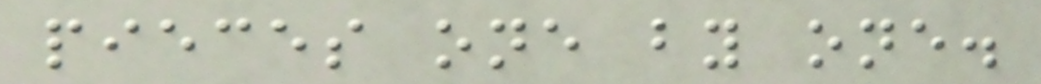pieces one by one.
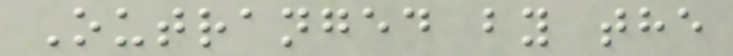Outranged by the
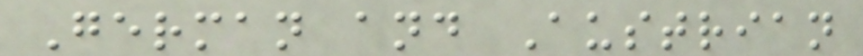German and Austrian
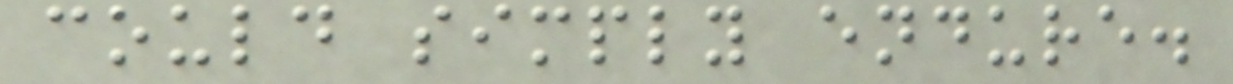could simply endure.
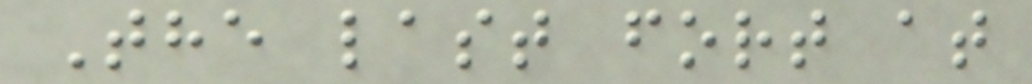The last fort at
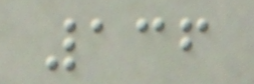136
